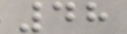48
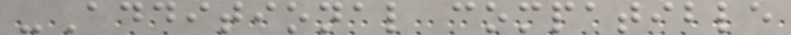-Additional compatible
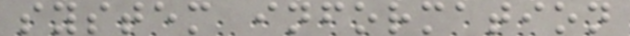system information
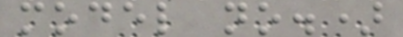model no.)
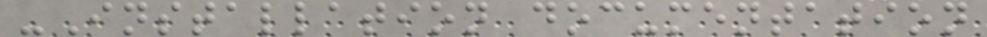-Installation documentation
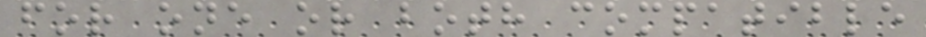for one or both compatible
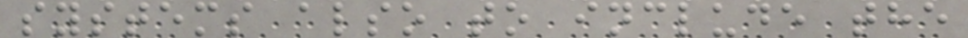systems also to include the
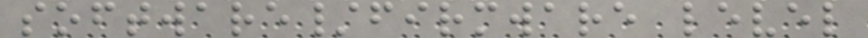software/firmware level
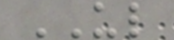UL
